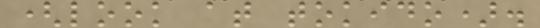(look at tokido).
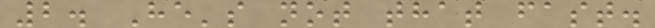2. He's not that fast.
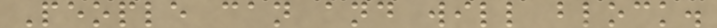People can and will block.
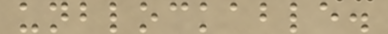unblockable.
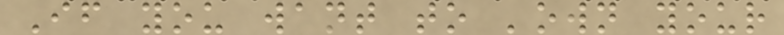If you want to 'own your
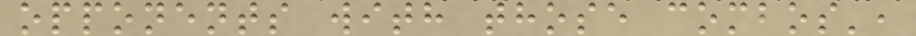opponents with those combos',
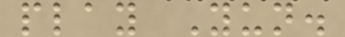play Yun.
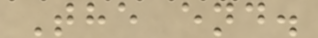The end.
